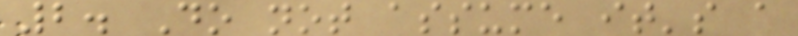2. Do not assume it's a
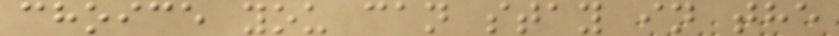choice you can stay in the
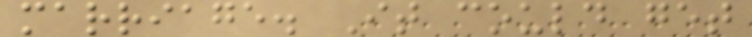marriage. It could get
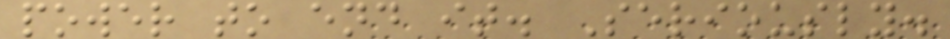power to end it. Seriously.
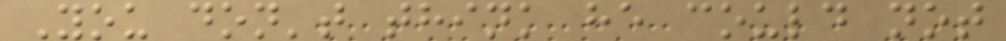You don't think he could not
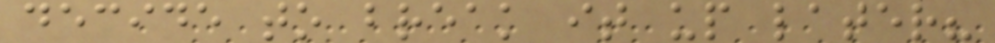decide to break it up later?
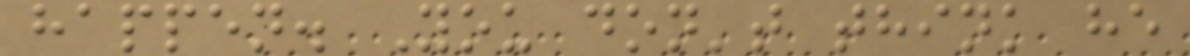happen. You don't think he
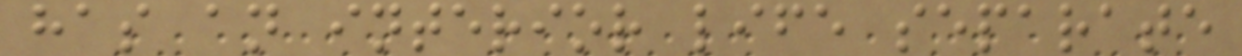has an interior life separate
